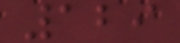129
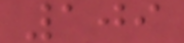109
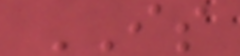IS
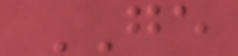GE
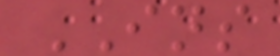INS
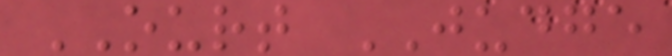OURT JUDGE
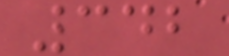342
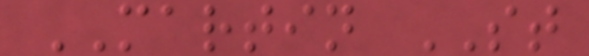MARTIN ST
